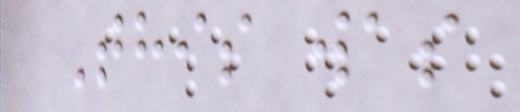This was
